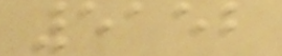5152
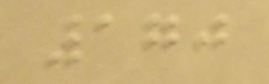170
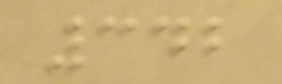342
